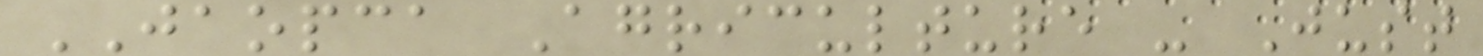JAOPCA Agriculture - Just
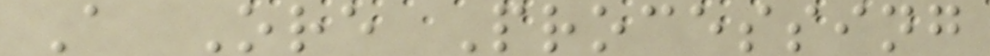A Ore Processing
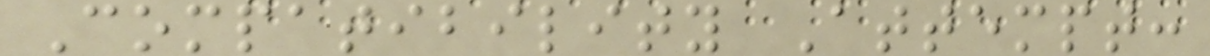Compatibility Attempt:
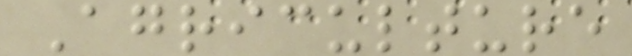Agriculture
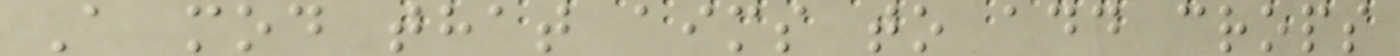A mod that aims to add crops
